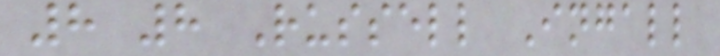8 8 Russell Ingall
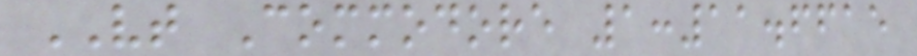VT Commodore 1:11.6615
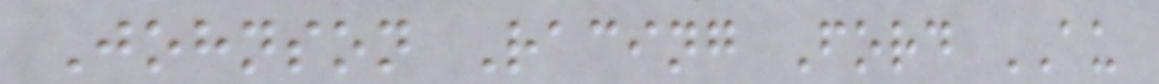Johnson Racing Ford AU
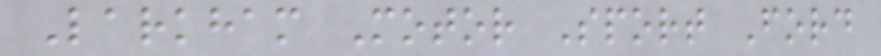Larkham Motor Sport Ford
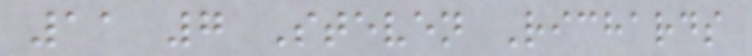11 7 Steven Richards
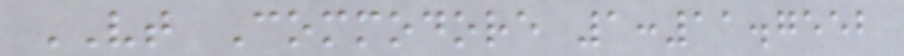VT Commodore 1:11.7552
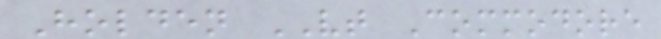Holden VT Commodore
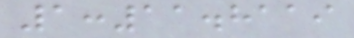1:11.8119
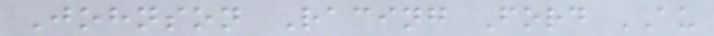Johnson Racing Ford AU
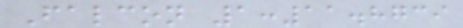Falcon 1:11.8739
